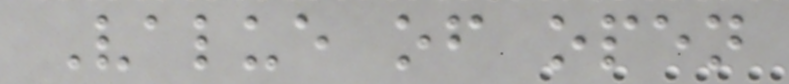Value of open
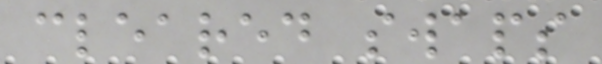cleared swaps
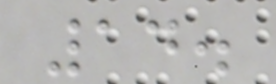14.
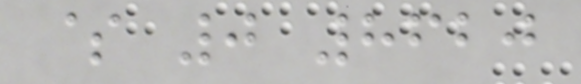$ 0 8620
